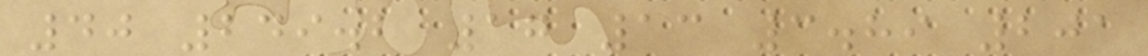40 249.2 17 13 3.89 201
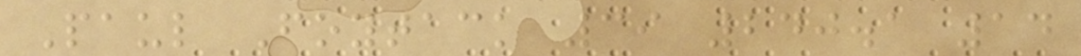Paul Foytack 39 240.1 14
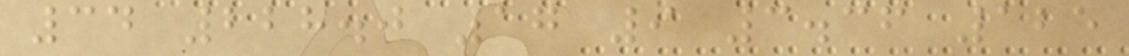34 228.0 17 9 3.36 125
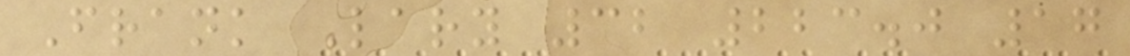Frank Lary 32 223.0 17
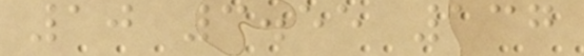10 3.55 137
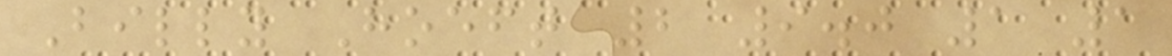Billy Hoeft 2 9.0 1 1
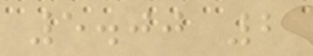5.00 2
